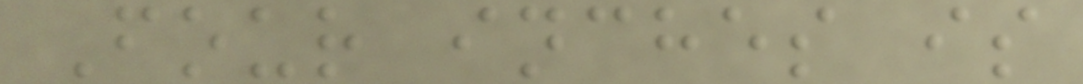Four inches is
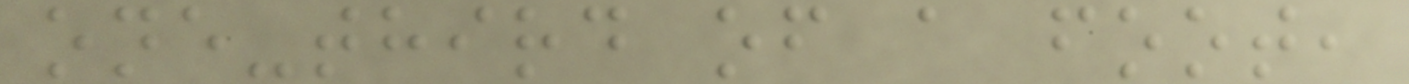one-third of a foot,
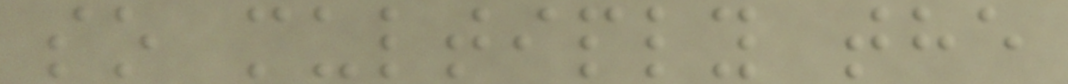so multiply the
